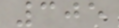305
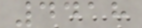4418
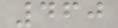460
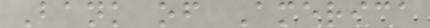Bank of America
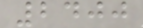2400
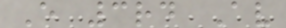E 3rd Av
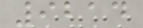9214
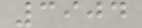3904
